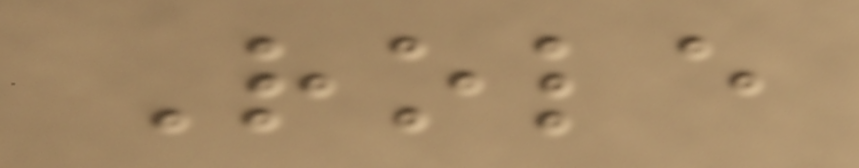Role
